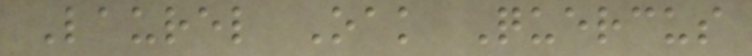Laurel Oak Quercus
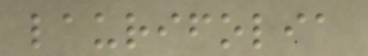laurifolia
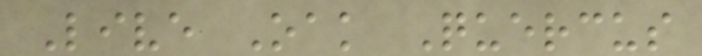Live Oak Quercus
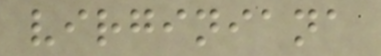virginiana
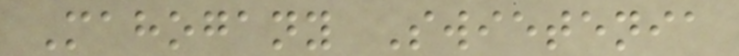Mahogany Swietenia
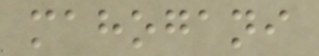mahogani
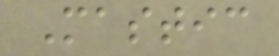Mastic
